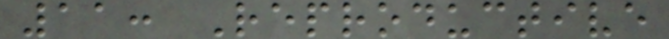11: Reproductive
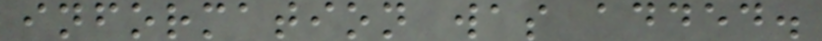information was added.
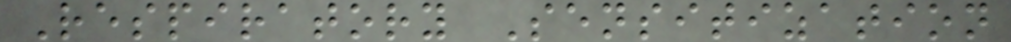Respiratory Sensitization
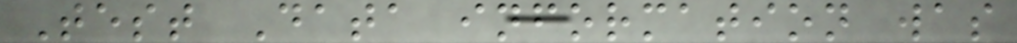Test Data information was
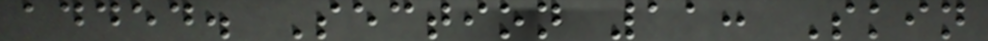added. Section 11: Skin
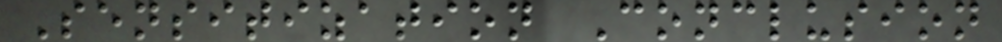Sensitization Conclusion
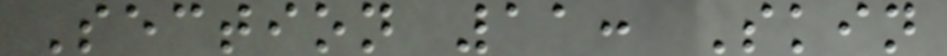Section 11: Skin
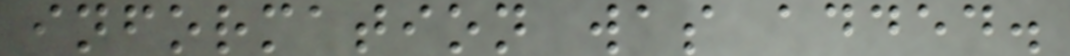information was added.
